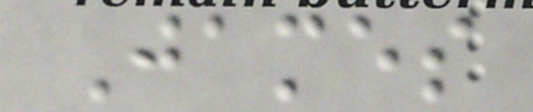James
